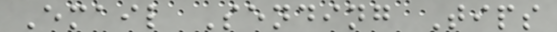Email Sending Tips
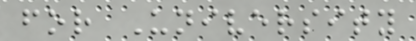for University
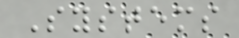Systems
